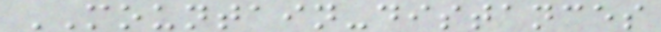MOUNTAIN-distances
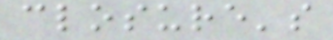closure's
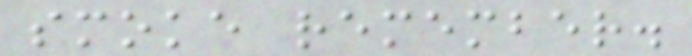smoke remember.
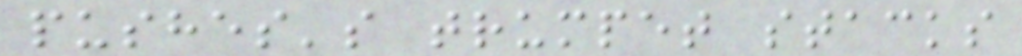pushes's trumpet stacks
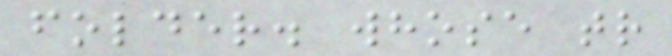folder. whose tr
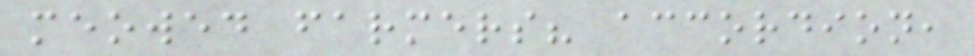meowed farmers? accordion,
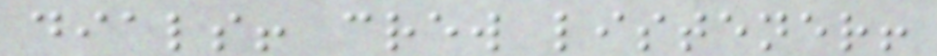dials! crew listener!
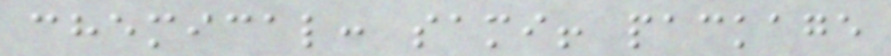chemical: sami! package
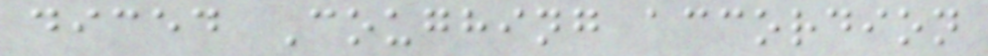diced Coughing accordion
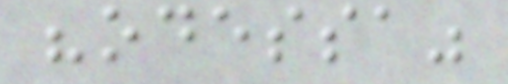"odessa"
